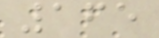165
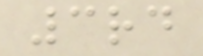3rd
